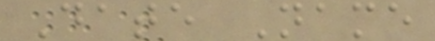Date Name
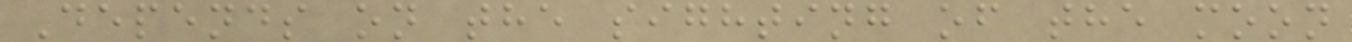Depends on the sighting of the moon
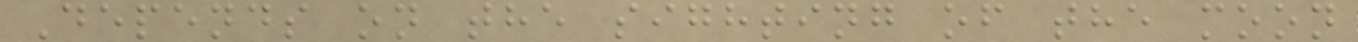Depends on the sighting of the moon
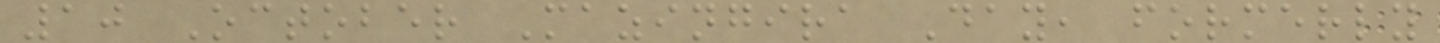10 October Mazingira Day, formerly
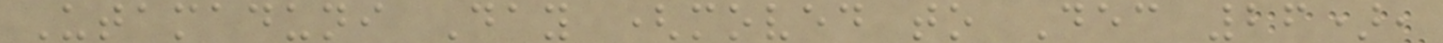Utamaduni Day (moved to Dec 26),
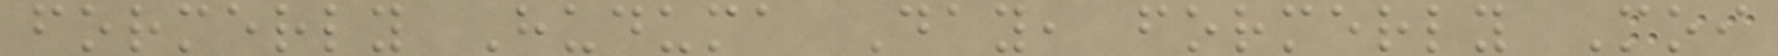formerly Huduma Day, formerly Moi
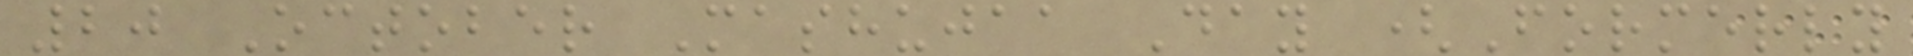20 October Mashujaa Day (Formerly
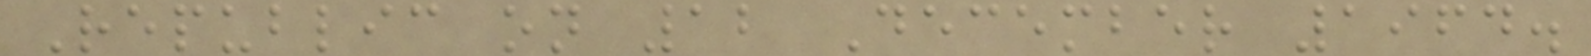Republic on 12 December 1964.
